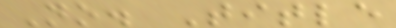No. Title
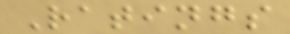Ratings
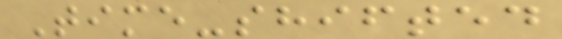Time-shifted
